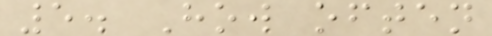5. How often
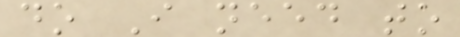do I need to
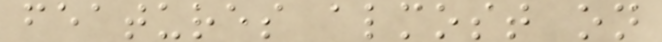features almost on
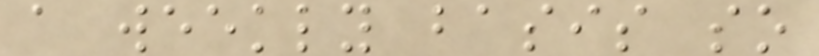a weekly basis so
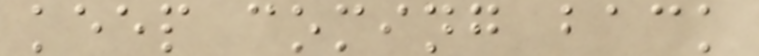keep coming back
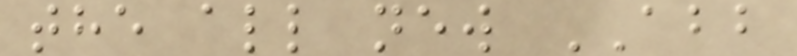the all new ABB
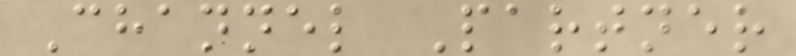Channel Partner
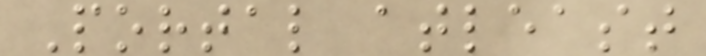Portal atleast
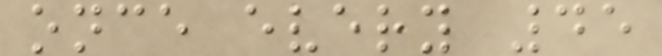once every 45
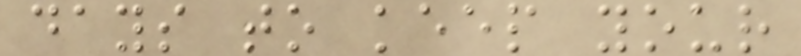days to keep your
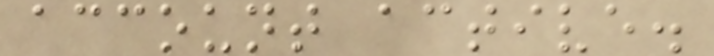account active.
